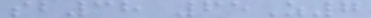sb38 65Z7
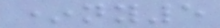*ny5
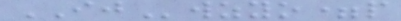IJwzyo=p
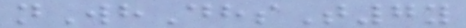nWhDhsT7y
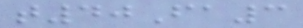t40Fa3
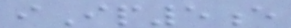iIp5e
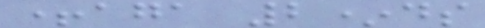+aga 2*ds
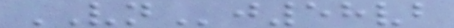VNj58vb
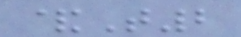&T2
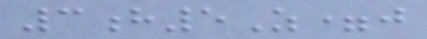3h5Z=j
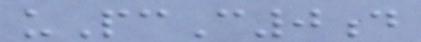uPcC0d
